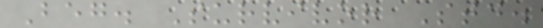Beg. Survivor Std.
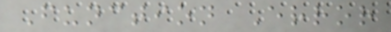Function Error
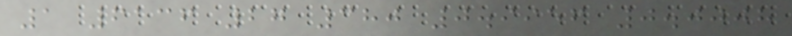1 6136 27 380 0.9956 0.0008
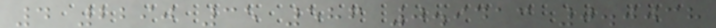4 2290 35 586 0.9413 0.0038
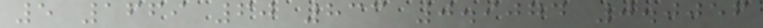5 1669 60 833 0.9074 0.0056
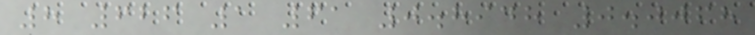8 626 1 61 0.8948 0.0068
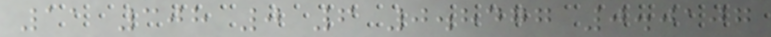11 308 0 6 0.8477 0.0107
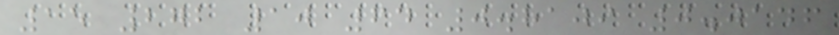15 272 10 64 0.8109 0.0146
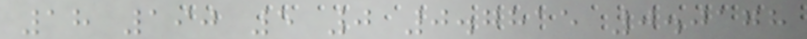18 190 5 0 0.7815 0.0178
